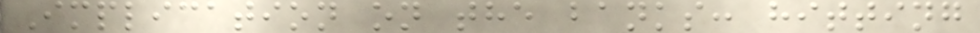Implication on the banks: hitting
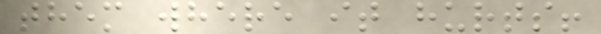them where it hurts!
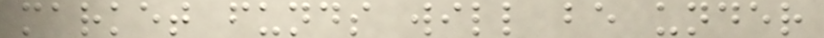market funds will be under
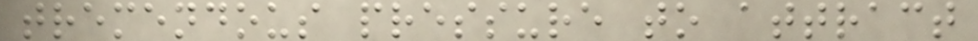tremendous pressure to attract
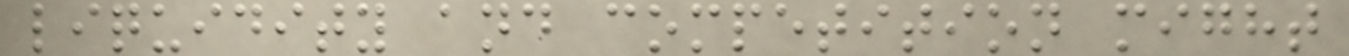liquidity and competition might
